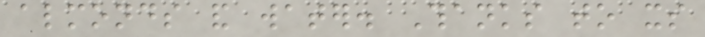almonds and water. Thanks to its
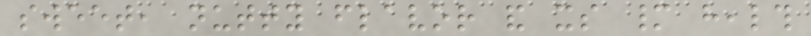sweet, nutty flavor and its many health
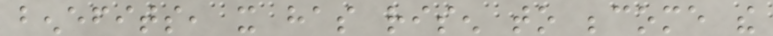benefits, it has risen to become the
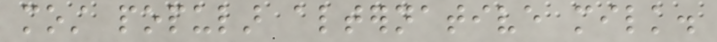most popular alternative milk.
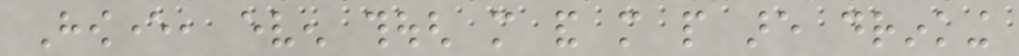However, even though more and more people are drinking
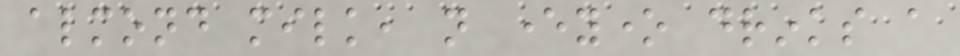almond milk, not everyone drinks a
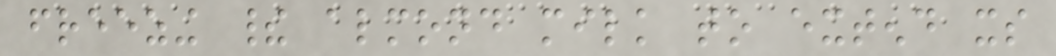freezing their almond milk to extend its
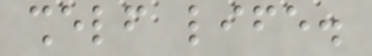shelf life.
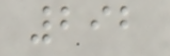292
